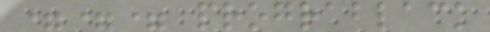=== prograblack
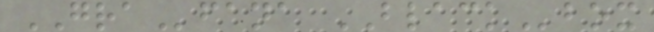GRAfana BLACKbox
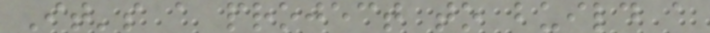It's a project to build a
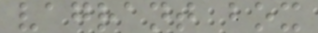vagrant box
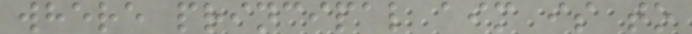where principal aim is to
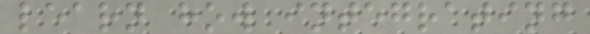learn how integrating
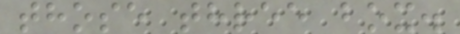those three box.
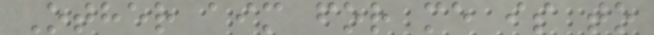Other aim for me is to
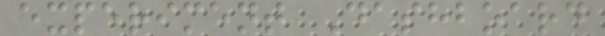experiment Dashboard
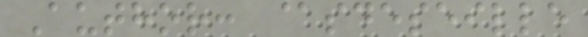Author: @sdeseille
